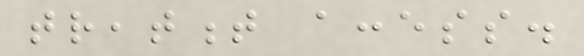treatment access.
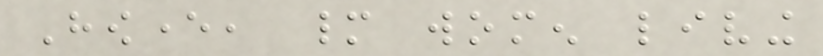However, many women living
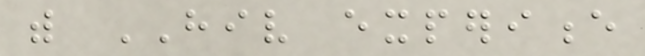with HIV experience
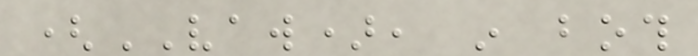(VAW), in both
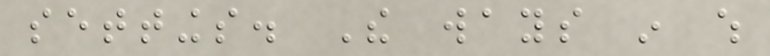settings. The ways in which
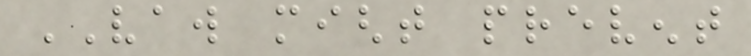VAW might prevent
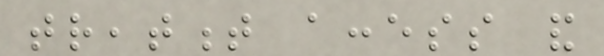treatment access and
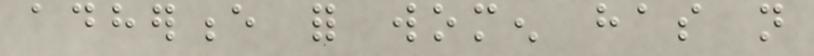adherence for women has not
